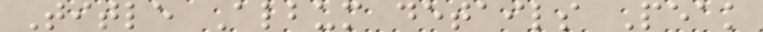Title Album details Peak
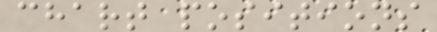chart positions
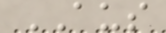AUS
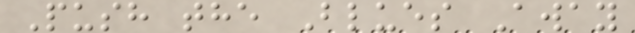Push the Blues Away
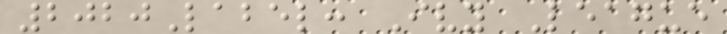2020Label: Ivy League
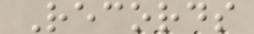Records
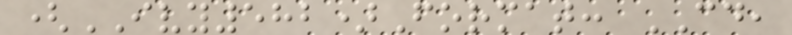(IVY582)Format: CD,
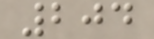204
